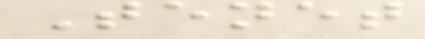Tenet
